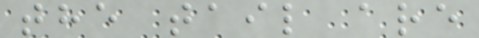the tail are
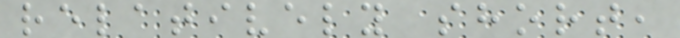relatively short,
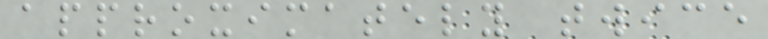approximately twice
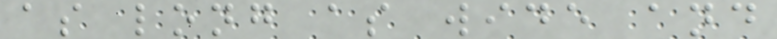as long as wide and
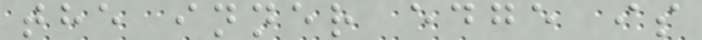the inner edge is
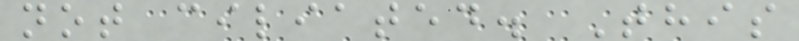not ciliated. This
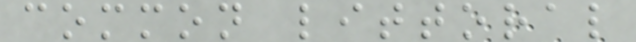common littoral
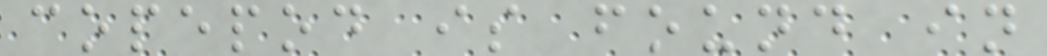copepod is found in
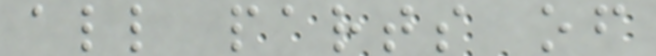all parts of
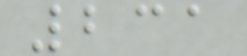231
